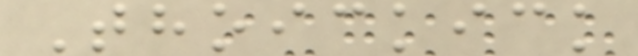Thoickick
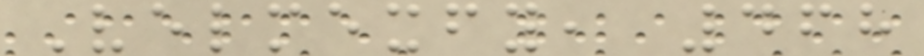Velmexfy, 468
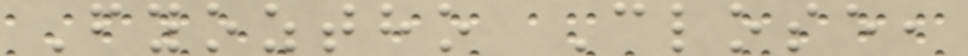Fyoztho Close,
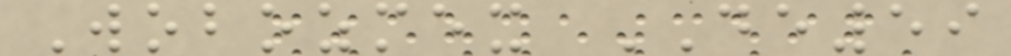Wobozmex DE59
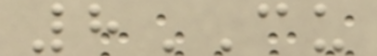8CU
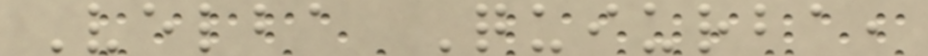Velba Quiurba,
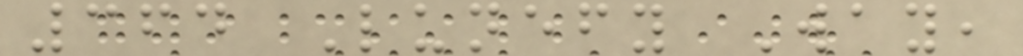364 Lunefy Way,
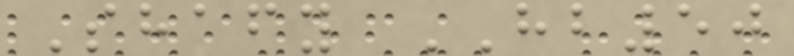Shafy HB50
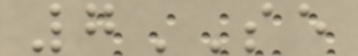7SE
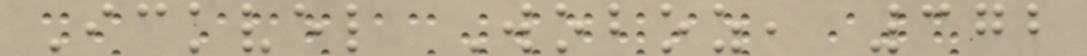Ickvel Woboz, 372
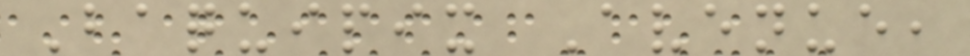Baquipix Avenue,
